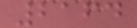2164
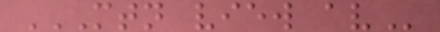MTN VIEW AV
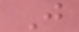J
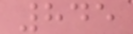845
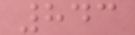843
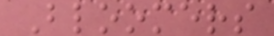Bloomers
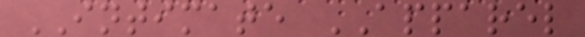INTIMATE APPAREL
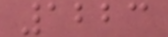1223
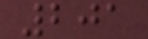201
